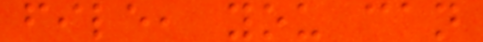file, you can
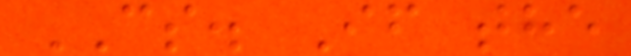CS. If the
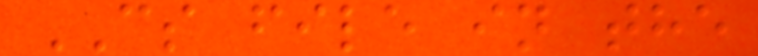CS file in the
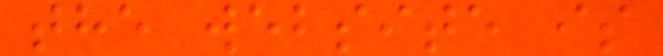the website is
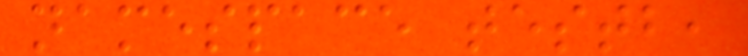namespace testb,
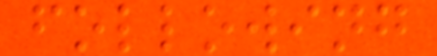following
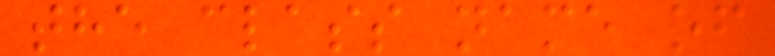the class name of
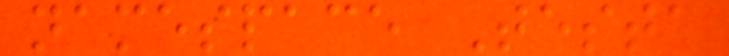namespace Testa
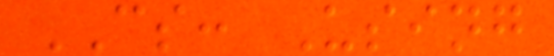CS: Using
